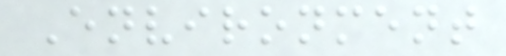Environment
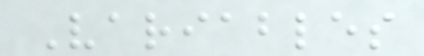Variables
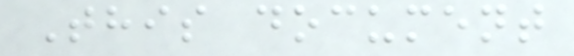This document
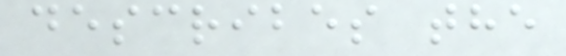describes the
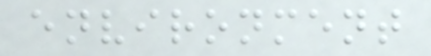environment
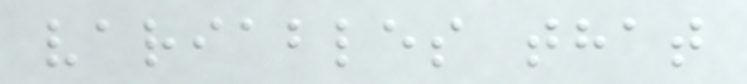variables that
